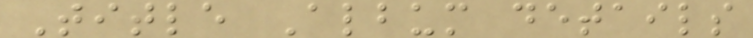Title Album details
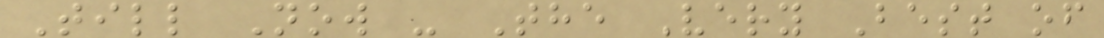Till Now - The Very Best of
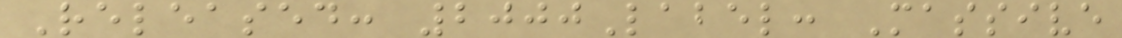Released: 2000Label: Massive
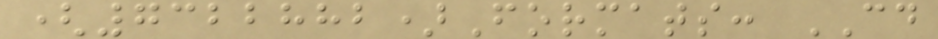(7322882)Formats: CD
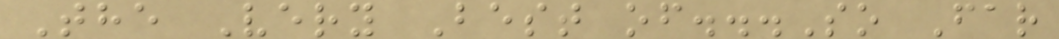The Very Best of...So Far
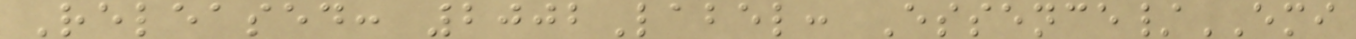Released: 2002Label: Essence/EMI
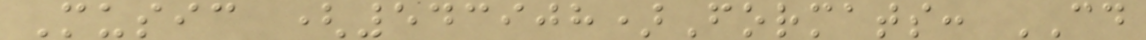Music (543908)Formats: CD
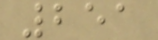251
